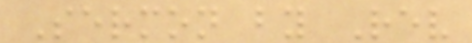Sermon by Rev
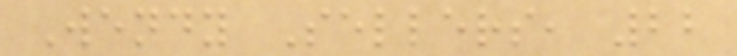Wendy Sellers, 22
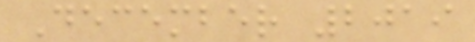December 2019
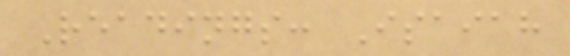Readings: Isaiah
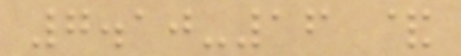7.10-16 &
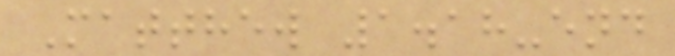Matthew 1.18-end
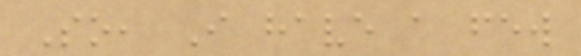So, I have a few
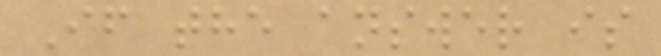If the answer is
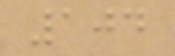104
